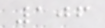106
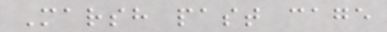Marsh past cage
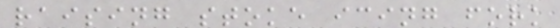raising stoke icing fork
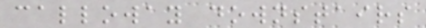calloway downstairs
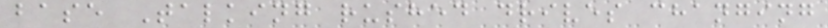base Talking rushed drives changing
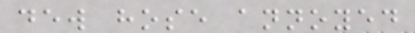dew hose annoyed
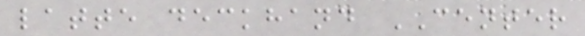latte deckhand CENTER
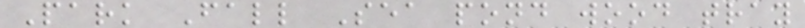Park Fall Sea pond wood tray
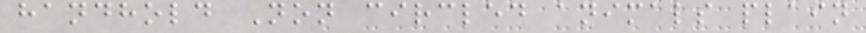handhold Non circled animals plain
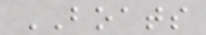BOATS
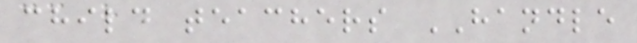child teachers HANDLE
